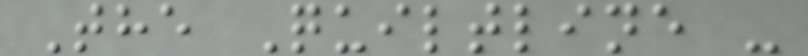The Quiltline -
